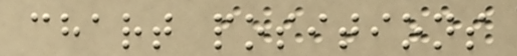chart positions
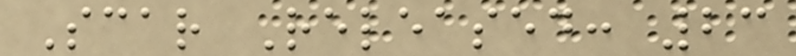Scar Released: 23
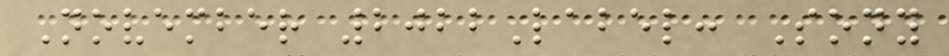November 2022Label: Sony
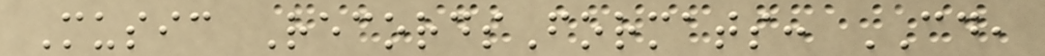Music RecordsFormats: CD,
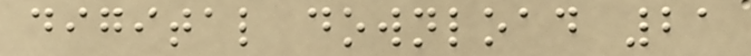digital download 21
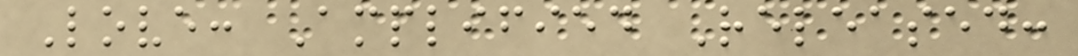Love: Amplified Released:
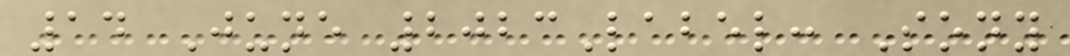14 June 2023Label: Sony
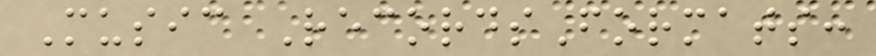Music RecordsFormats:
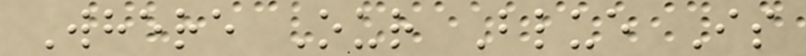Where Our Blue Is
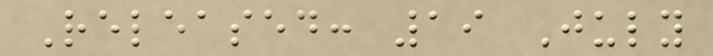Released: 19 July
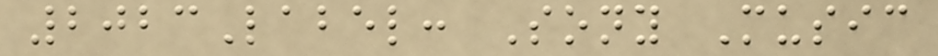2023Label: Sony Music
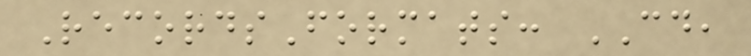RecordsFormats: CD,
